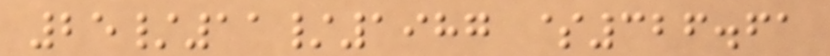25/11/1987 $326.61
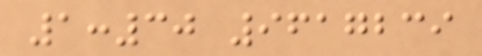1:30 9617239
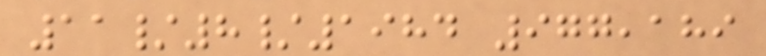11/8/1984 977,189
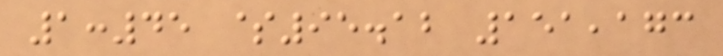1:45 $95.12 151,173
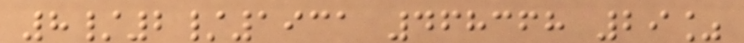8/2/1931 468368 29%
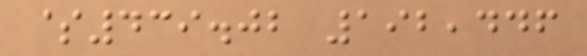$439.02 192,446
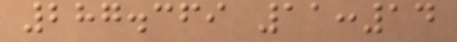287.369 11:14
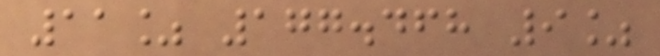11% 177.468 9%
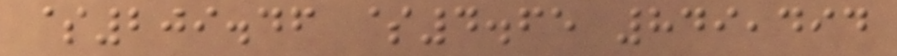$209.46 $4.65 849,494
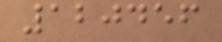120456
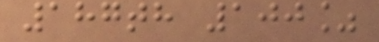187th 100%
